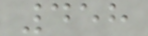458
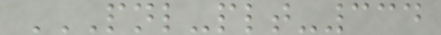PNL-PLT-334
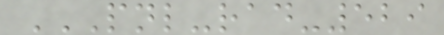PNL-RAD-529
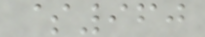$960
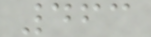463
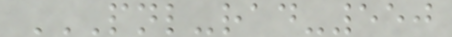PNL-RAD-550
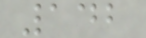142
